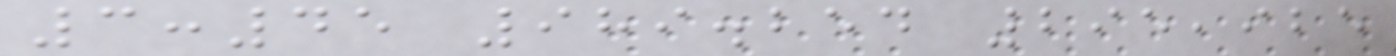3:45 989.254 295,925
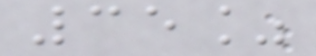35%
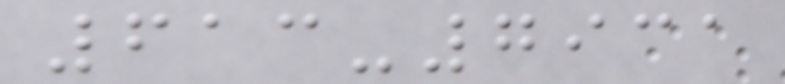613-7931
